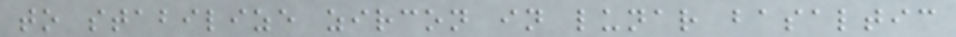to stabilize zircon in lunar basaltic
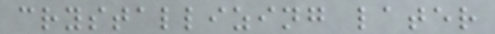crystallizing later
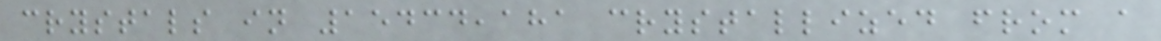crystals in 15434,181 crystallized from a
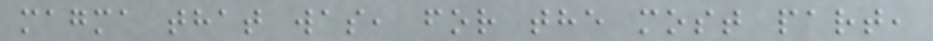magma that was, for the most part,
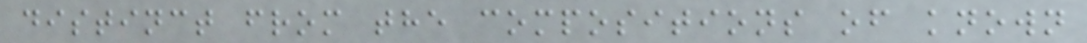distinct from the compositions of known
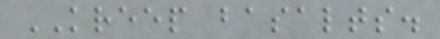KREEP basalts.
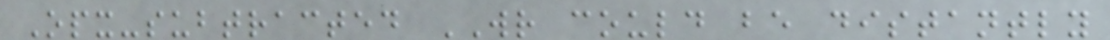Opx-subtracted WR could be distantly
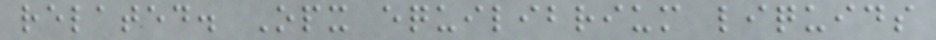related. Opx equilibrium liquids
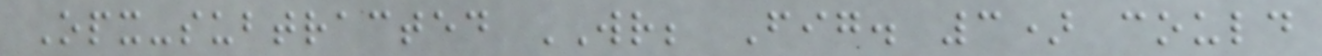Opx-subtracted WR; Fig. 3) could
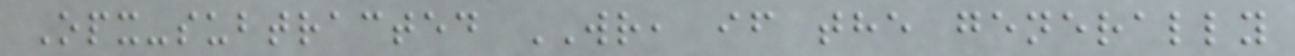Opx-subtracted WR, if the generally
